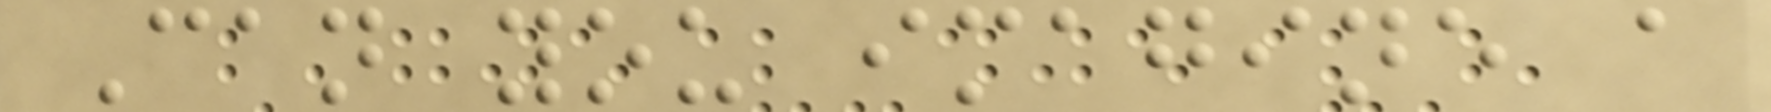Can you imagine a
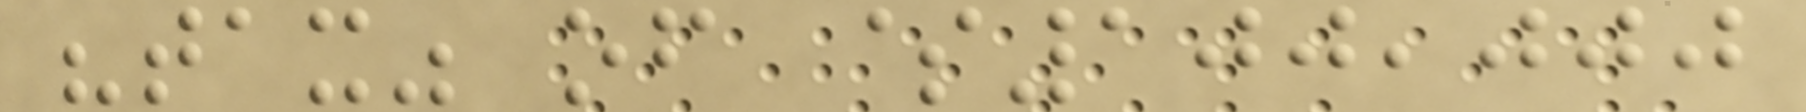"tax" of $100,000
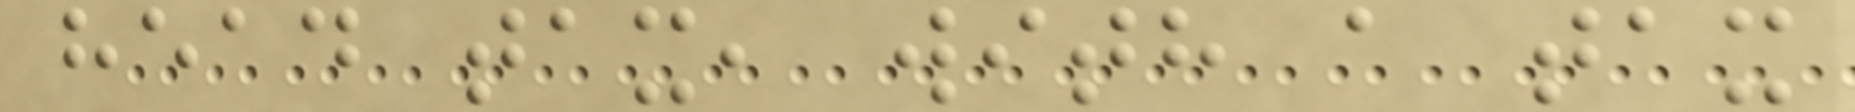head tax, with a tax
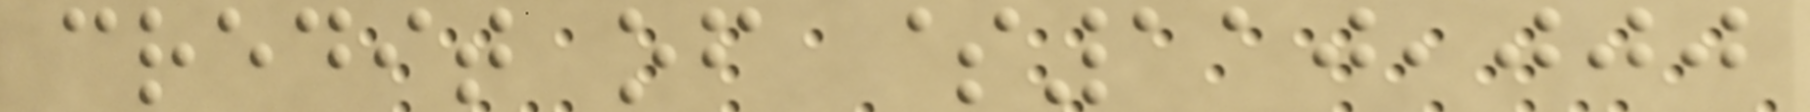credit of $110,000
